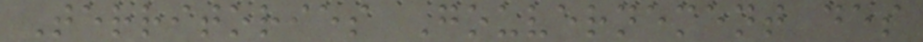Territories Gouvernement des
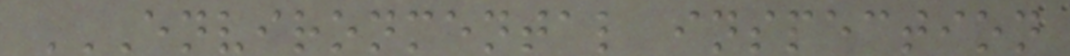ENVIRONMENTAL INSPECTION
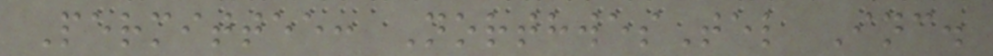Permittee: NorthwesTel Inc.
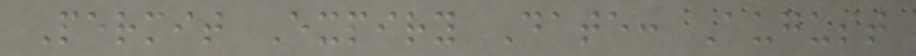Permit Expiry Date: August
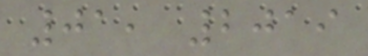01, 2019
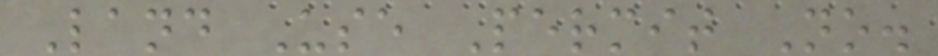Land Use Permit No.
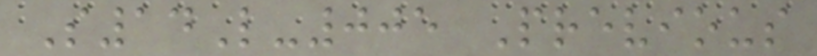S14L-005 Previous
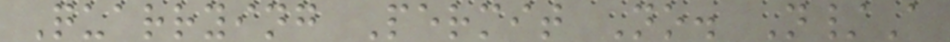Quarrying Permit No. N/A
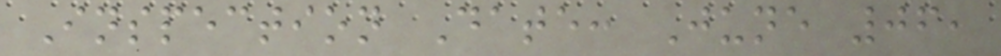Inspection Date: June 06,
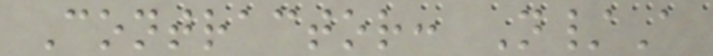Contractor: N/A
